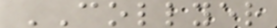COLLYER
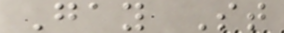Gay St
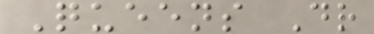Queens Dr
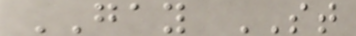GAY ST
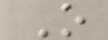O
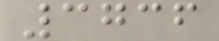3736
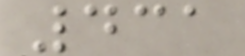431
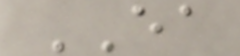EA
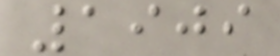1909
